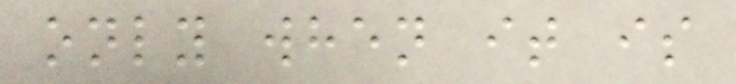only when it is
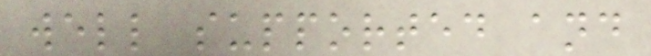well supported and
